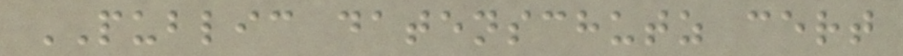PUBLIC datenschutz cert
